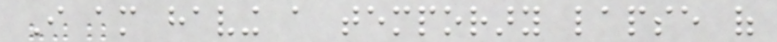I am having a temporary lapse of
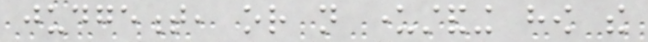judgement, or not understanding how the
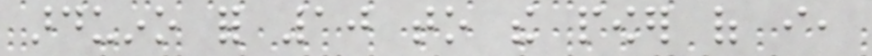arduino for 10 to the power of i,
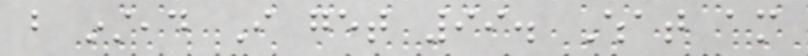but instead I get 99. What am
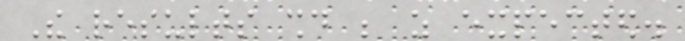The results should be as expected.
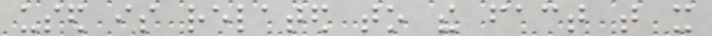used is related to the fact that it
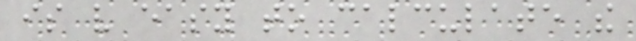is very easy to calculate the
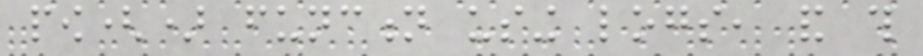pow() function using logs, and this
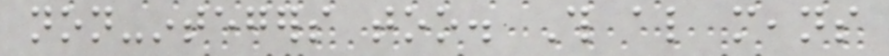non-integers too. This also means
